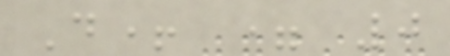D+ = 0
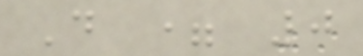D = 0
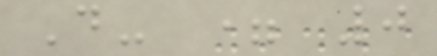D- = 0
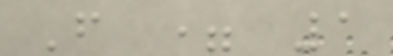F = 1
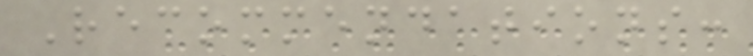Recommendations:
